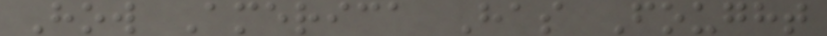How America Has Fought
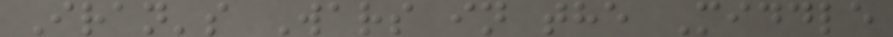Iran's Wars in the Middle
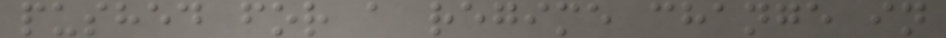pushed for a regime change in
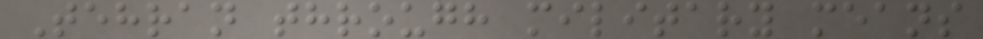Tehran through military means
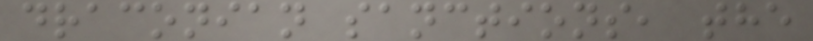draconian sanctions, the
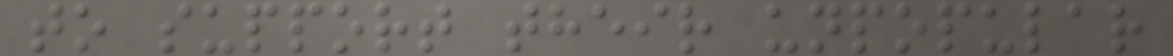to support their unpopular
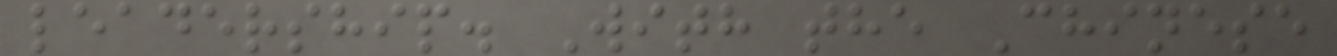leadership. With the Chinese
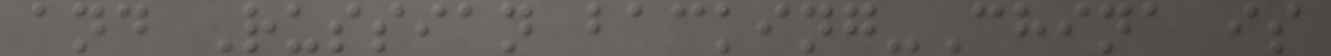and Russian backing-China is
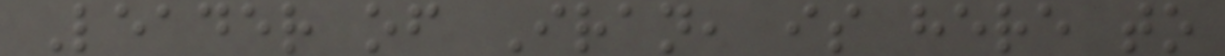Leader of Iran, is here to
